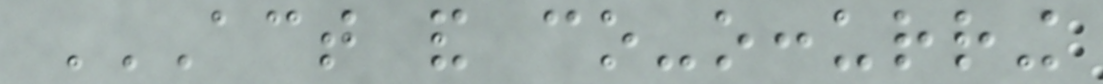ACT AND CO-OCCURRING
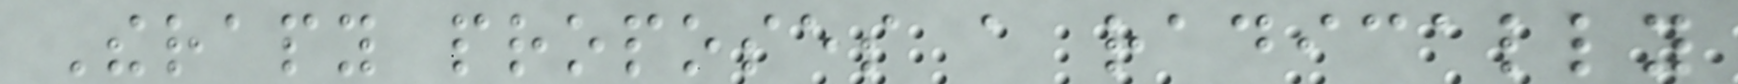Therapy proposes a radically
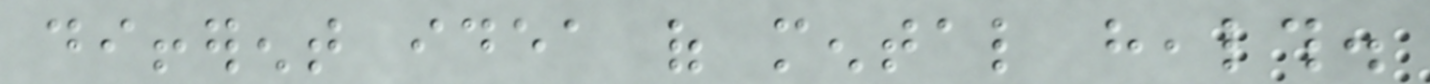different idea of mental health.
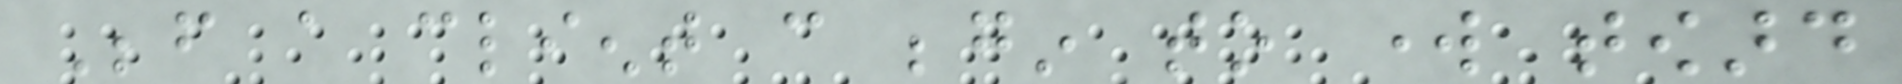Before a client can begin to work toward
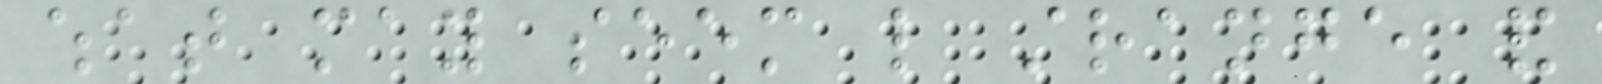what may seem like strange and
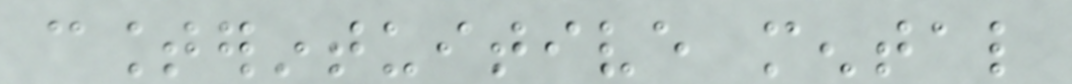counterintuitive mental
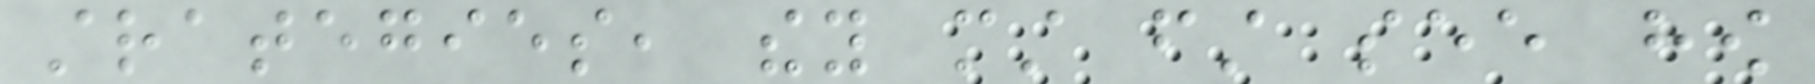strategies, they must first see how
